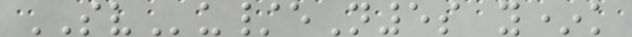SVu/eN5s y*k
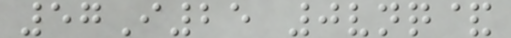57I25 0vnq&
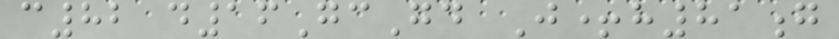c82 d16GcGd J+h81g
